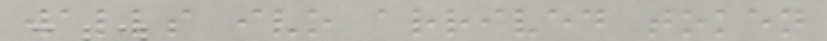walls ivo arrived token
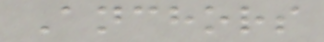Anchors
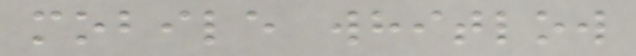mobile whitlow
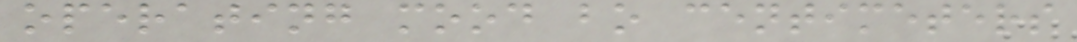operating mood bo centimeters
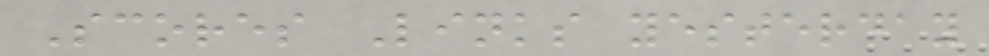Scores Links yesterday
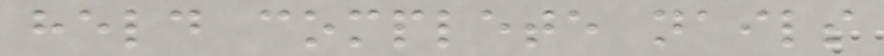held complete nails
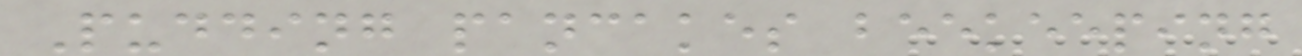Pudding pancakes beekeeping
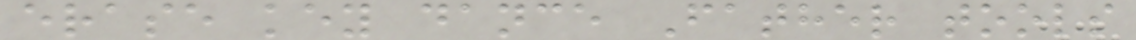erase key dance Father tools
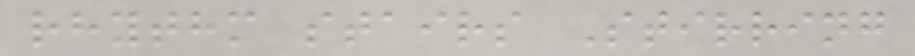rhythm stairs Stirring
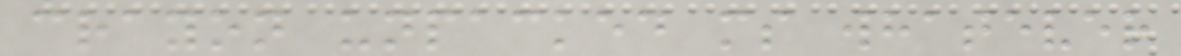crayon unpacked ms whatever
